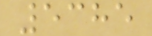5385
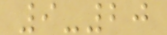9-20
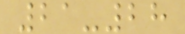21-28
